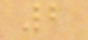2
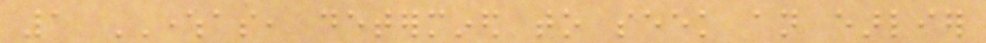1 WHEREAS, determined to seek an earlier
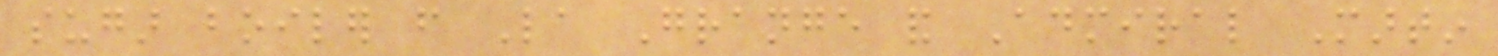sugar boiler from La Grange and Admiral Martin
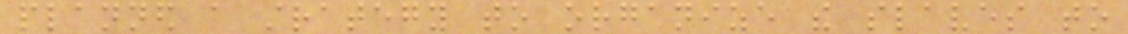planned a strategy to organize the slaves to
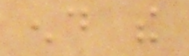end the
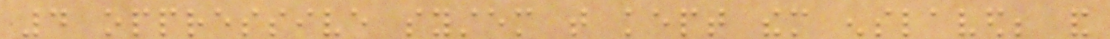4 oppressive system that kept them enslaved; and
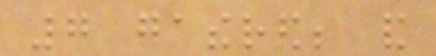7 gathered; and
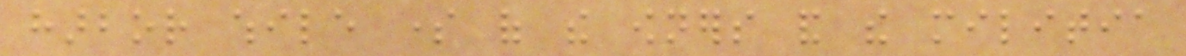harbor while some of the owners and the militia
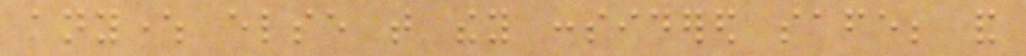anywhere else that they considered safe; and
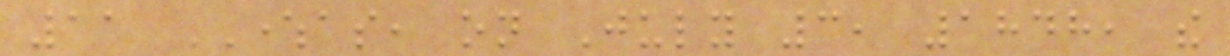11 WHEREAS, on July 3, 1848, the
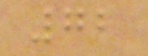72
